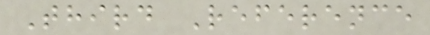Third Reference
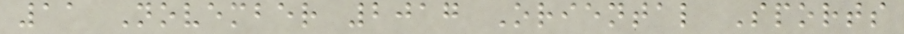11 November 2017 Oriental Sports
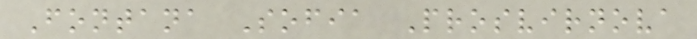Fontana Sofia Prosvirnova
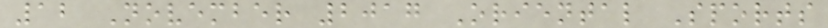12 November 2017 Oriental Sports
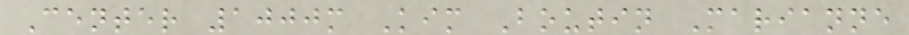Center 1000m Kim Boutin Marianne
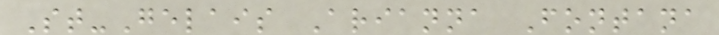St-Gelais Arianna Fontana
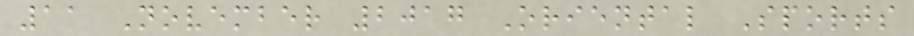11 November 2017 Oriental Sports
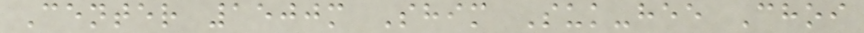Center 1500m Shim Suk-hee Choi
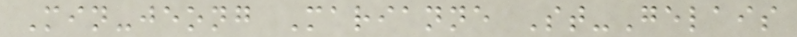Min-jeong Marianne St-Gelais
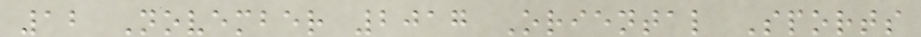12 November 2017 Oriental Sports
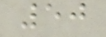50
